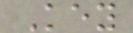Key
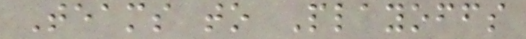Teams to Playoffs
